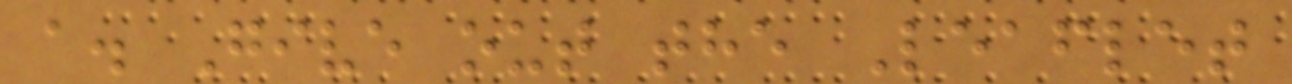a. Give out the Leaflet
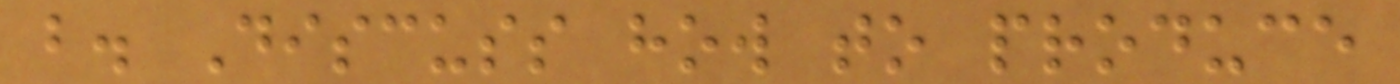b. Discuss how to produce
